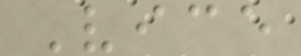Vice
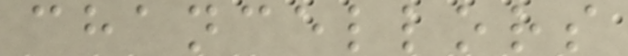chancellors
